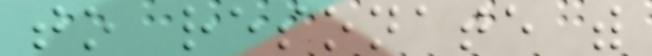to resonate with
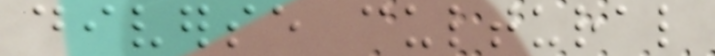diverse cultural
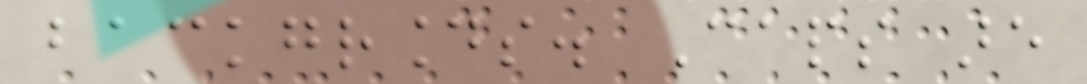backgrounds. Caps are
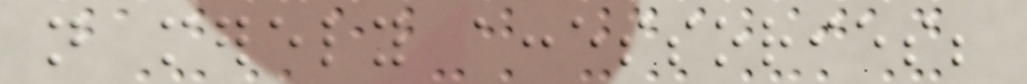not merely accessories;
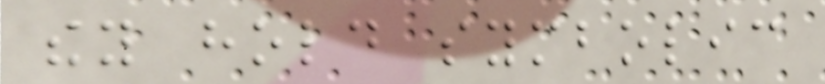they hold symbolic
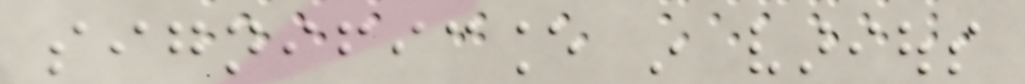significance in various
